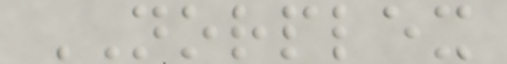NORPLEX
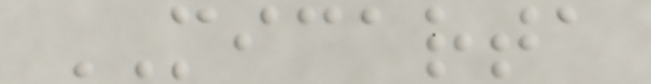MICARTA
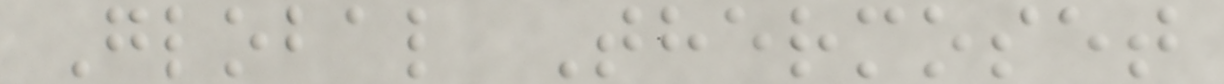Global Thermoset
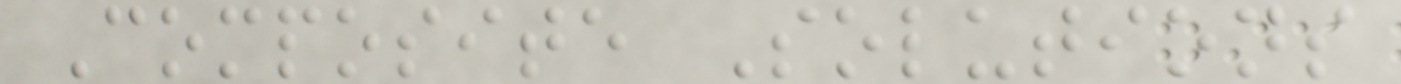Composite Solutions
